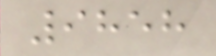9858
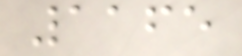1165
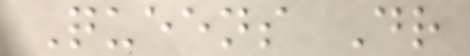Queens Dr
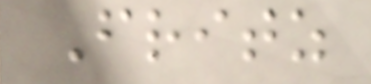Fritz
